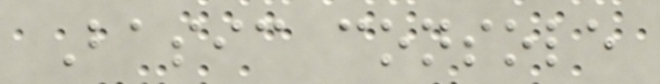Basic console
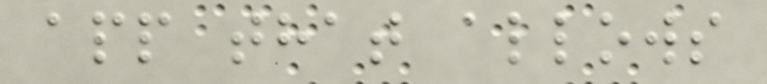app that allows
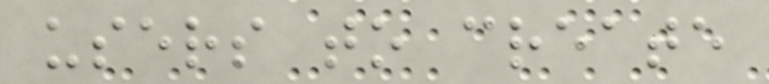users to create
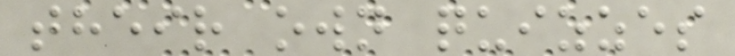their own quizzes
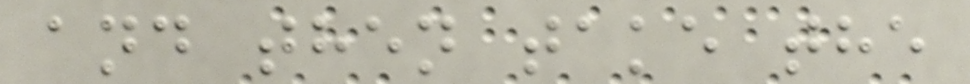and then take the
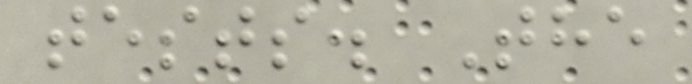tests. The
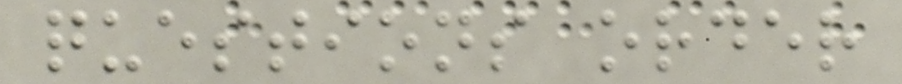questions order
